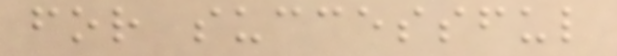for successful
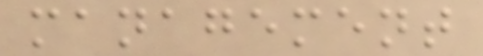management
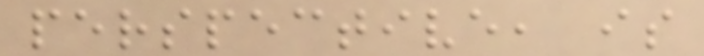perspective, is
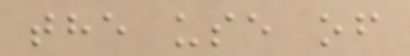the use of
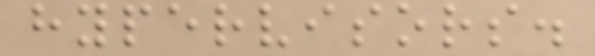hypervisors.
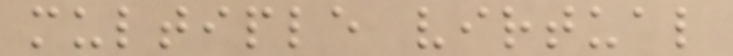multiple virtual
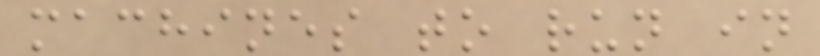machines to run in
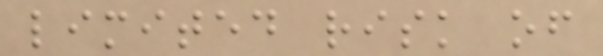limited risk of
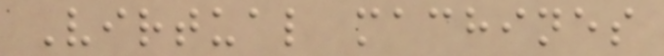Virtual machines
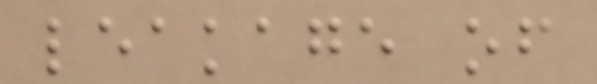leakage of
